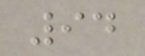94
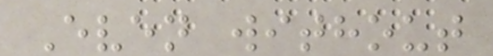Even without
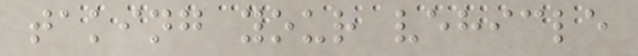taking your vehicle
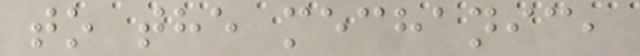to the mechanic,
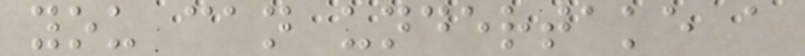you can undertake a
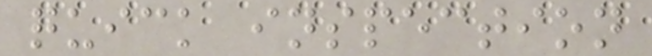quick inspection
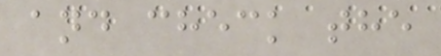and check the
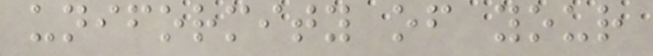uniformity of your
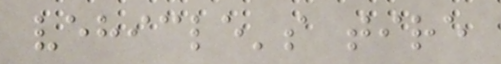vehicle's tire
